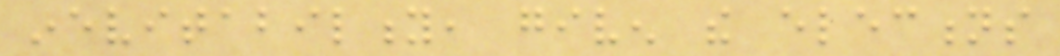inevitability, given the elections
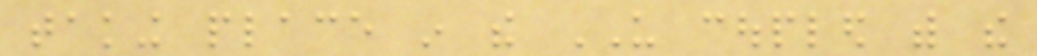taking place in the US coupled with the
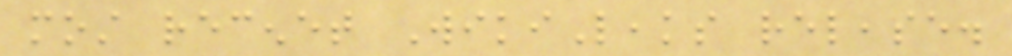most recenet WikiLeaks release.
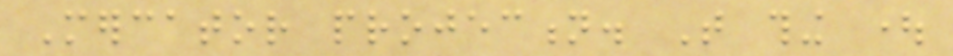Mercator projection. That thing ought
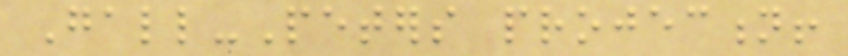Gall-Peters projection!
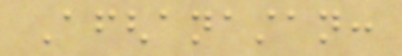Afghanastan:
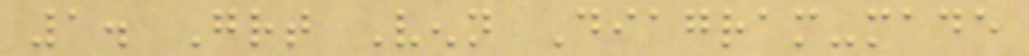1. Great Venn Diagram-made
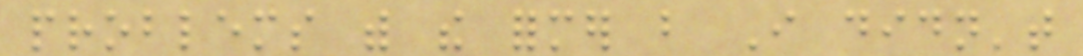problems with the former but I didn't
